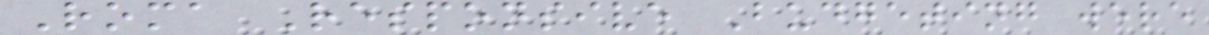Roma Responsive Budgeting were
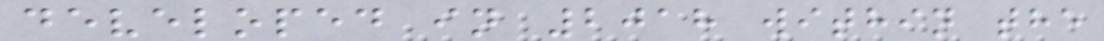developed in 2018 within the
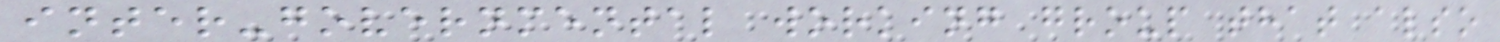inter-governmental working group that also
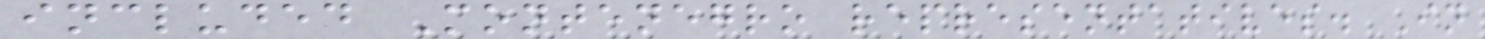included Montenegro representatives. In
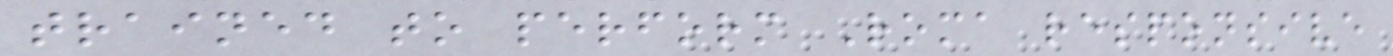trained to perform Roma responsive
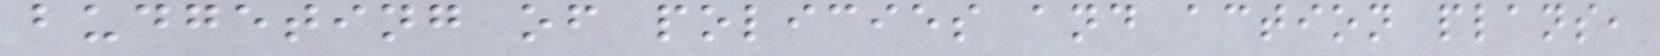budgeting of policies and action plans,
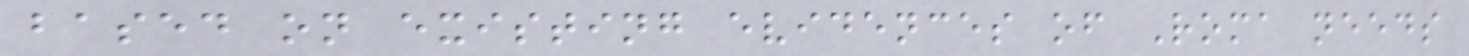based on existing evidences of Roma needs
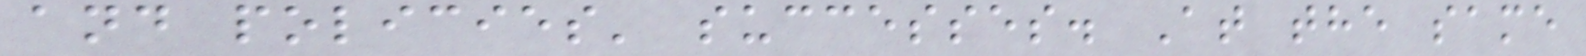and policies' successes. At the same
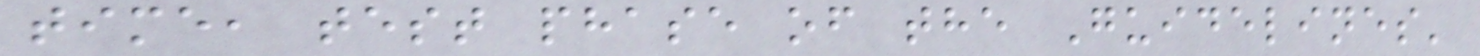time, test phase of the Guidelines'
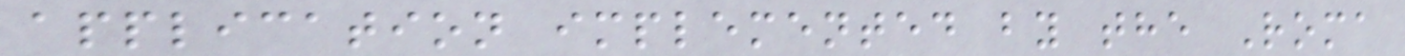application implemented by the Roma
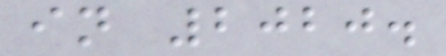in 2020.
